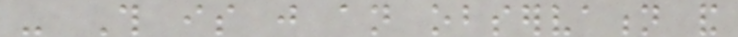- This is just an observation and
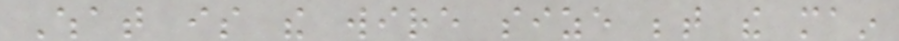What is the wire size between the main
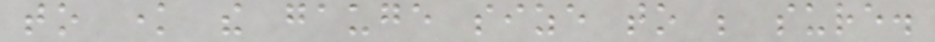to know the gauge size to be sure.
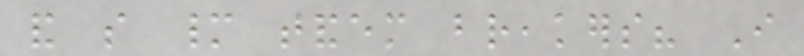and so many tandem breakers? I
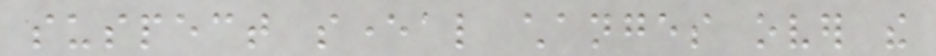suspect several changes over the
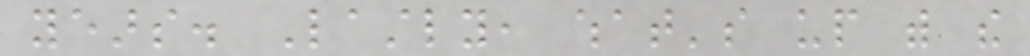years. Lastly, what's up with the
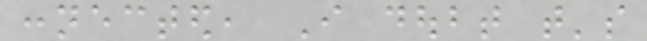connected, I doubt that's
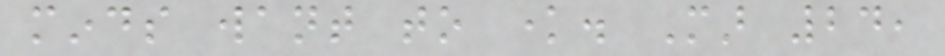minds want to know. Mar 24,
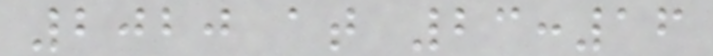2020 at 23:16
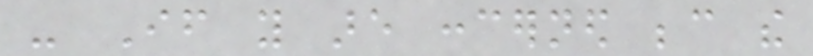- If you are concerned because the
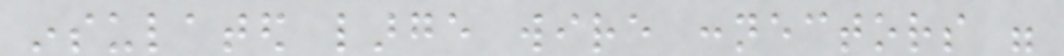insulated large wire connectors were
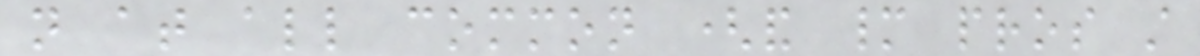not at all common (and many pros still
